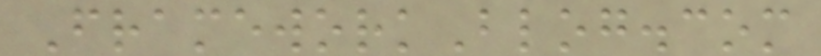FrameworkBlog.com
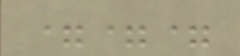===
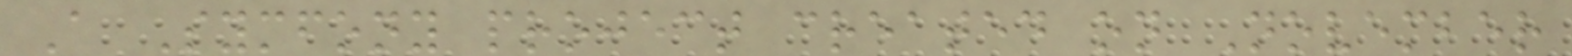A Symfony project created on November
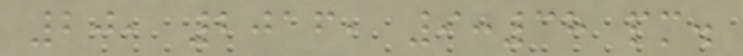20, 2016, 9:38 pm.
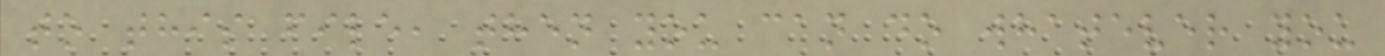to this file, then you can do whatever you
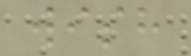wish
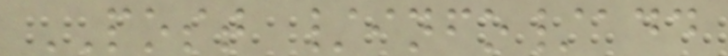POST /info/add
